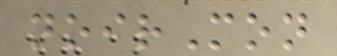noirMon
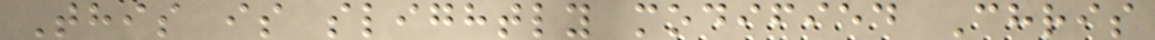This is slightly modified Chris
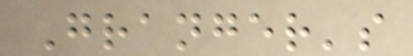Granger's
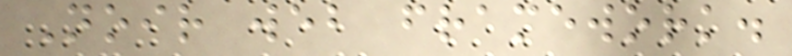Noir web framework.
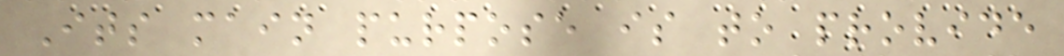Its main purpose is to provide
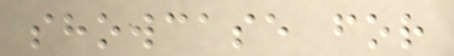showcase for
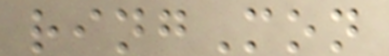ringMon
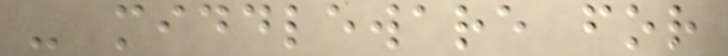- middleware for
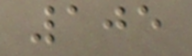105
